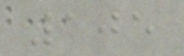105
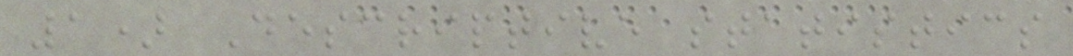1) Descriptive statistics
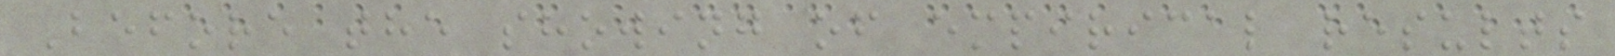Before the showing of empirical results
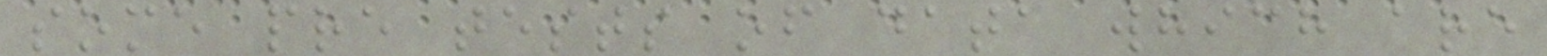some pre tests of data which are
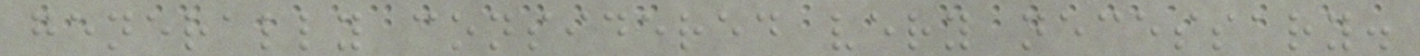generally considered very necessary.
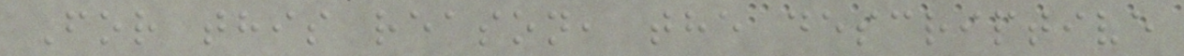For this reason, the descriptive
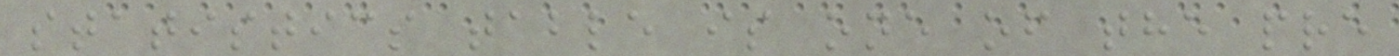statistics table is one of the pre
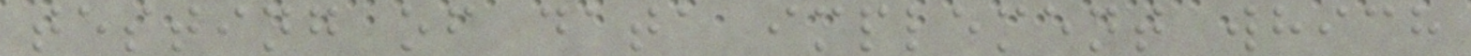testing of data implement which
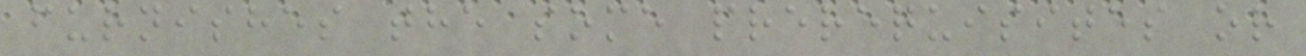furnishes the some prerequisites or
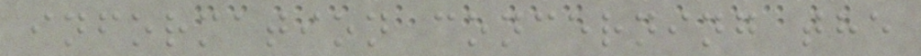information concerning the
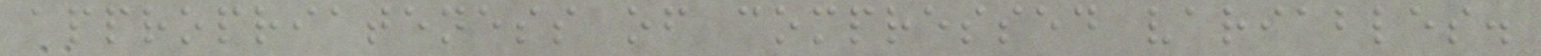appropriateness of compressed variables.
